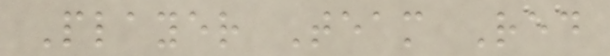Player Team Red
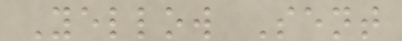Yellow Sent
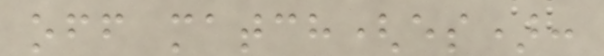off match(es):
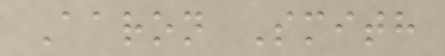Aaron Smith
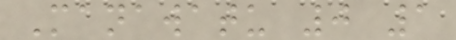Manawatu 0 1
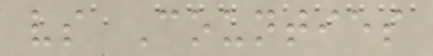vs Counties
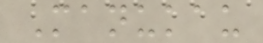Manukau
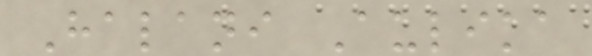Halani Aulika
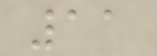11
